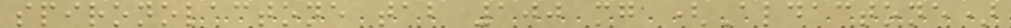spironolactone tab 100 mg (Aldactone)
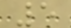5
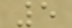5
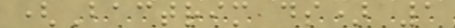(Bactrim ds) 1
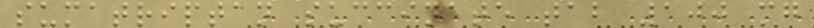sumatriptan succinate tab 100 mg
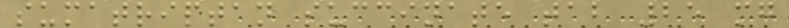sumatriptan succinate tab 25 mg
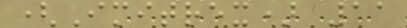(Imitrex) 11
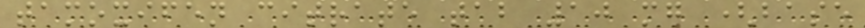tamoxifen citrate tab 10 mg (base
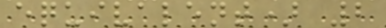equivalent) 2
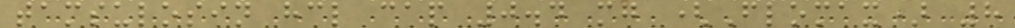tamsulosin hcl cap 0.4 mg (Flomax) 8
